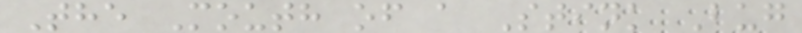The Mouth of a Stink Bug
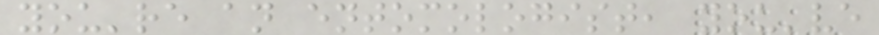you're an entomologist, you've
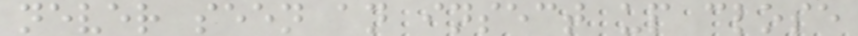never seen an insect up close
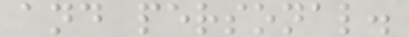and personal.
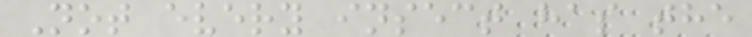Not every insect has the
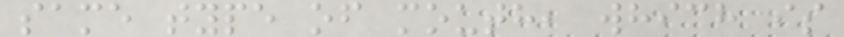same type of mouth, which is
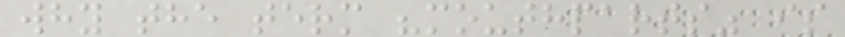why the term "mouthparts" is
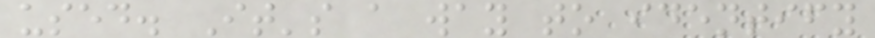used. It's a way to identify
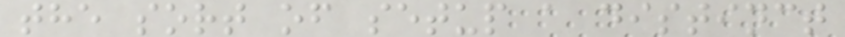the sort of setup a distinct
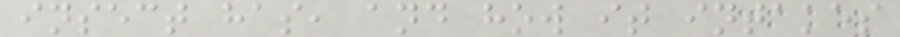insect has, and how it intakes
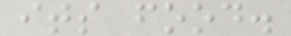its food.
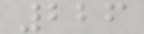226
